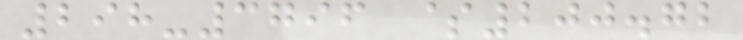298-3796 $200.72
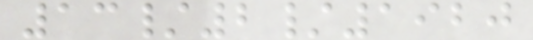13/2/1920
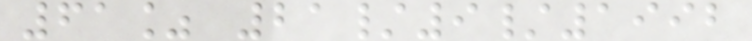61% 21/9/1992
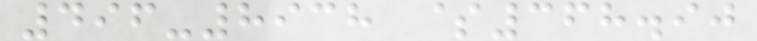496-8938 $368.90
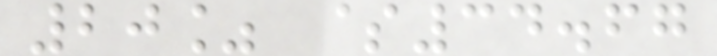20% $34.67
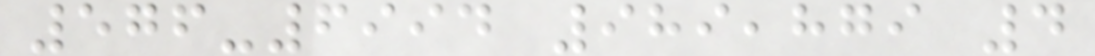576-6994 989,879 4
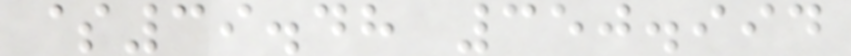$39.48 350.994
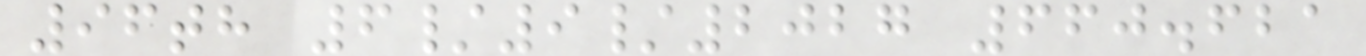96th 6/9/2027 660.621
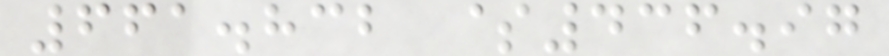661.832 $436.97
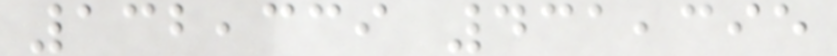132,339 431,395
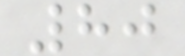80
